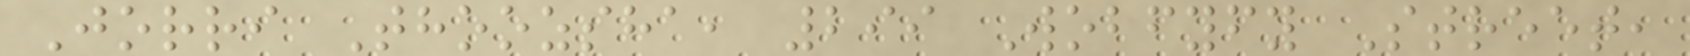Jorri Thoozsha, 299 Wobfyfy Street,
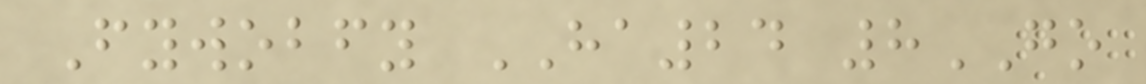Fywobfy HA24 8GO
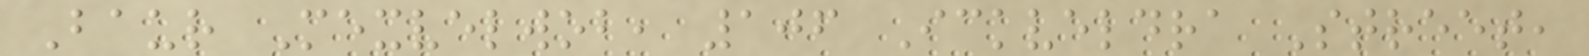Baur Mexvelwob, 106 Ickveldra Street,
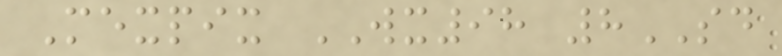Mexpix WX98 8SD
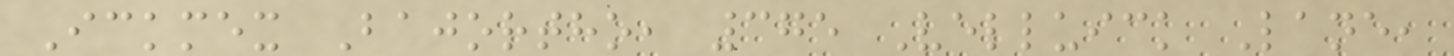Ickmex Bajortho, 375 Velluick Lane,
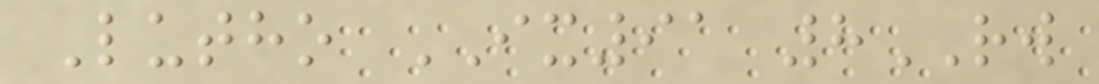Lutho IX91 8RW
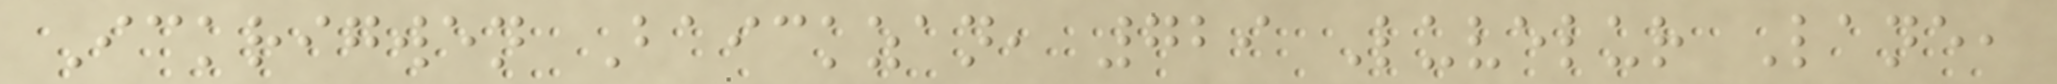Ickrigwen Baickzan, 729 Luvelur Lane,
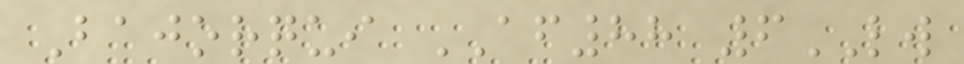Bajorqui AF88 6LW
